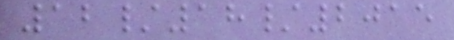12/18/2015
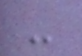-
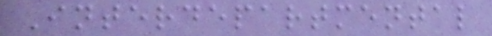Interdepartmental
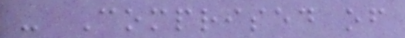- Comprised of
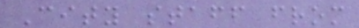City staff from
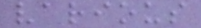various
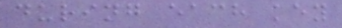during each key
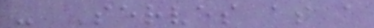- Serves as a
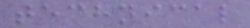technical
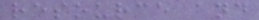resource and
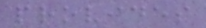provides
